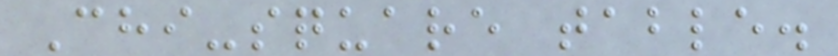Chi-square table.
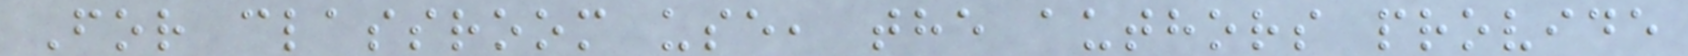For classroom use, the authors provide
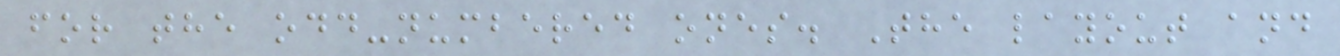for the odd-numbered ones. The layout and
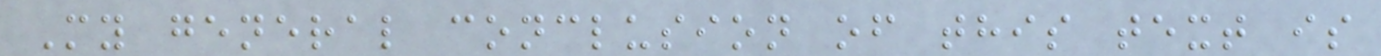My general conclusion of this text is
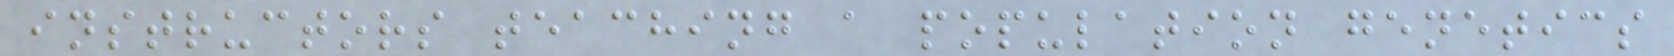instructors teaching a population genetics
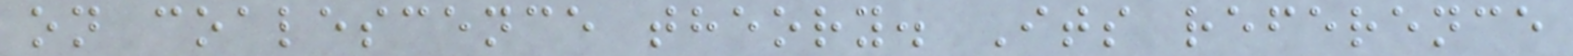on coalescence theory. Its reference
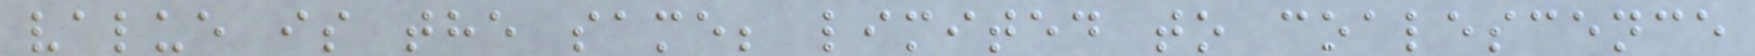value is the same; limited to coalescence
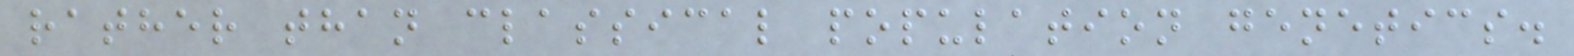rather than classical population genetics.
